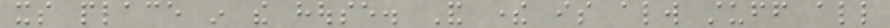its place in the house. And there is always stuff all
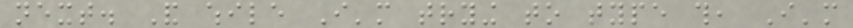next. And while I'm trying to type this, I'm
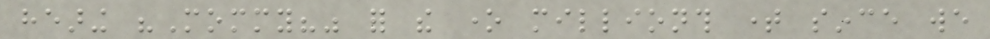hearing "Mommy?" for the one millionth time since we
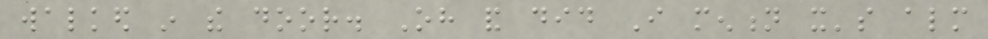walked in the door. Oh and did I mention it's almost
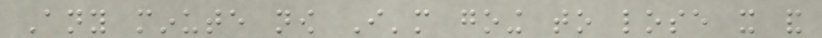Any minute now I'm going to lose it and
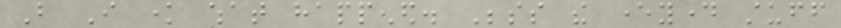But I know what happened. Besides the everyday stuff
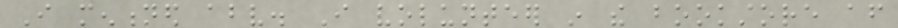I mentioned above. I volunteer in the bookstore after
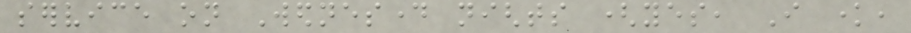service on Wednesday nights (yes, I know,
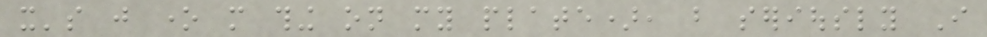it's just one more thing on my plate), but seriously I
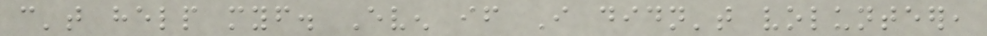can't help myself. Even if I didn't volunteer,
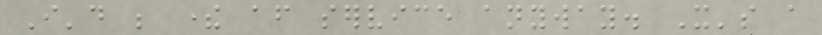I'd be there after service anyway. It's a
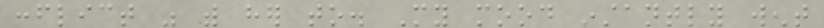conflict was with her to. My mood instantly went
